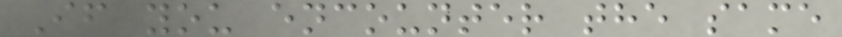If you encounter the same
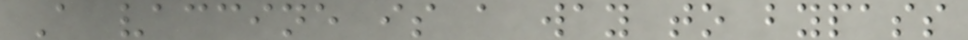A vaccine is a way to bypass
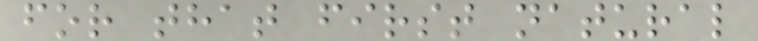for that first natural
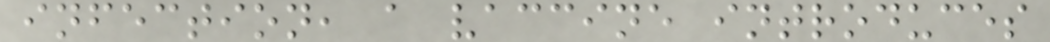infection, a vaccine introduces
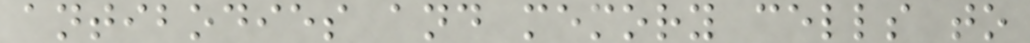antibodies and memory cells to
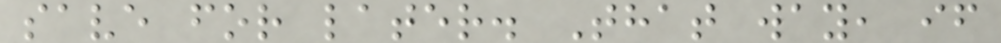save for later. That way, if
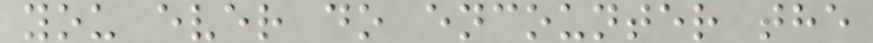you ever do encounter the
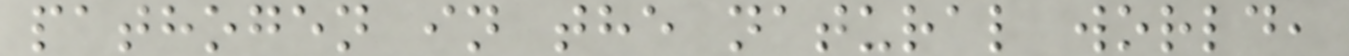pathogen in the natural world,
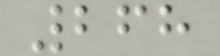268
